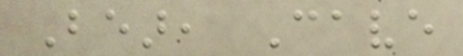Bear, Cave
